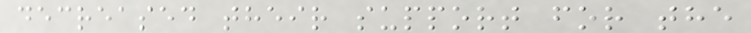decreased their support for the
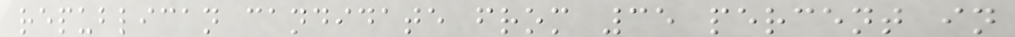republican candidate from 35 percent in
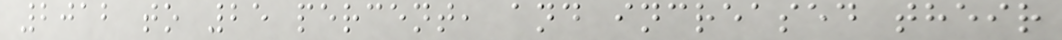2012 to 25 percent, and increased their
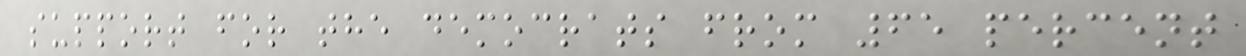support for the democrats from 65 percent
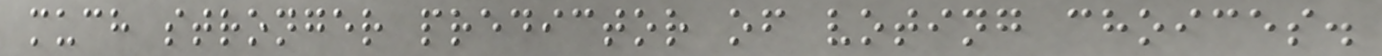much stronger predictor of voting choices.
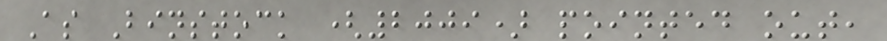As Binstock (2009) pointed out,
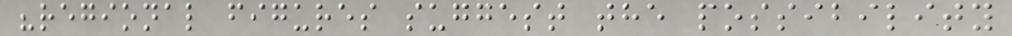"regional figures suggest the possibility
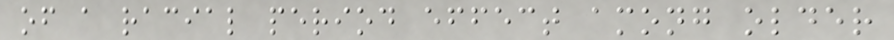of a racial period effect among older
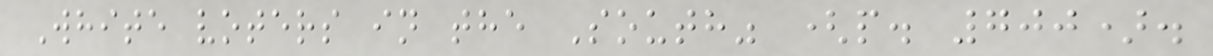White voters in the South" (p. 700).
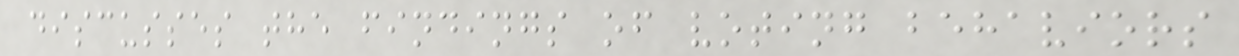discusses the findings of voting behaviors
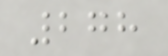278
